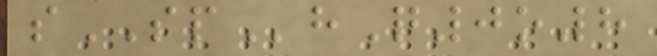sSPhQ0o8
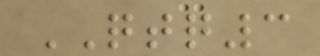QTQ3
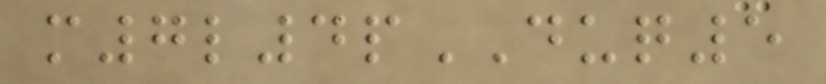m7l4pDUQ5
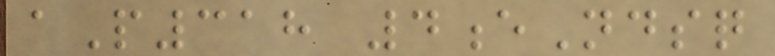aP318 4eNdsq
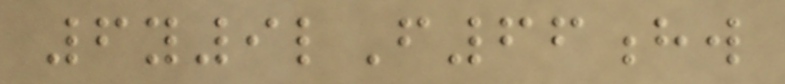6y9lF66hw
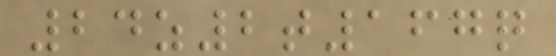24z2t167q
